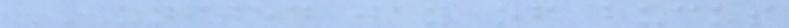UNITED WAY OF BUCKS
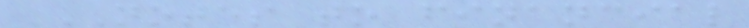NOTES TO FINANCIAL
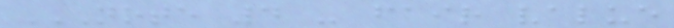NOTE 4 - FAIR VALUE
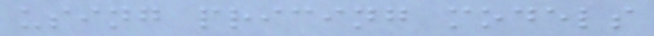using pricing models
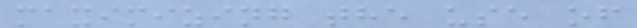maximizing the use of
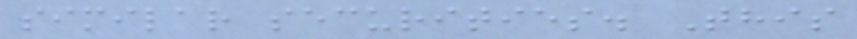similar securities. This
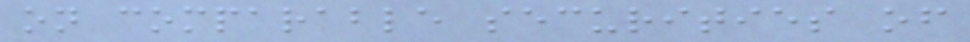on comparable securities of
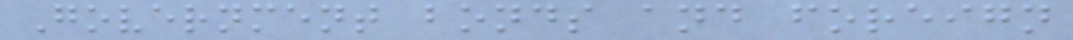Government bonds and foreign
